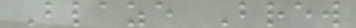Blaze Brew
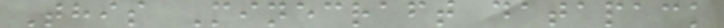This Minecraft datapack
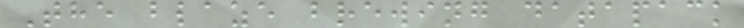The blaze brewing datapack
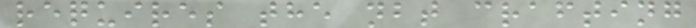requires the nbt crafting
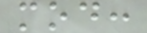mod:
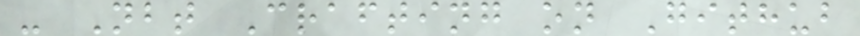- Nbt Crafting on Github
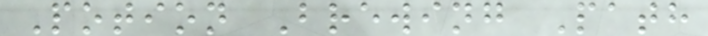Potion Brewing Path
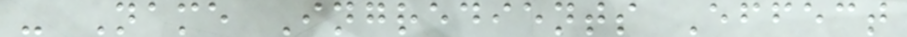- Name Ingredients Effect
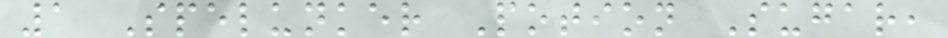1 Spelunker Potion Sugar,
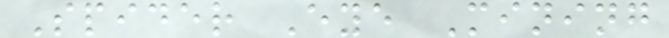Spider Eye Mining
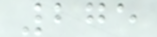275
